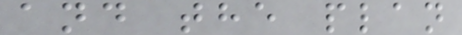and the plan
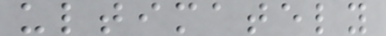ultimately
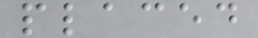placed
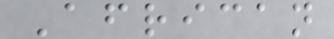African
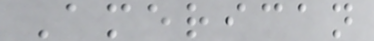American
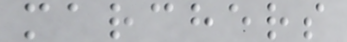marchers
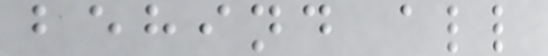behind all
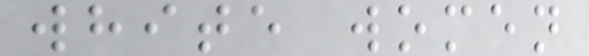white women
